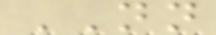NN
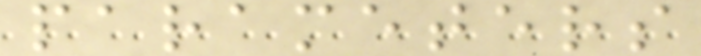parameters
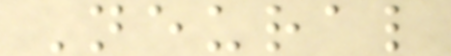Neural
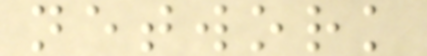network
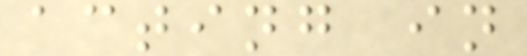acting in
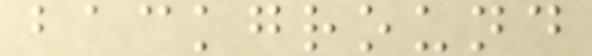background
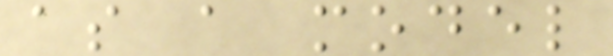as a model
